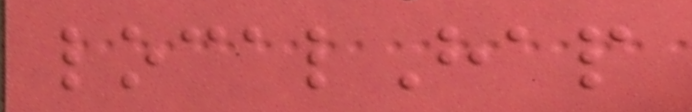localHap
